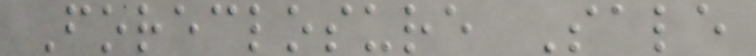Foreclosure Sale
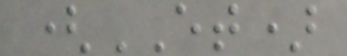(ET)
